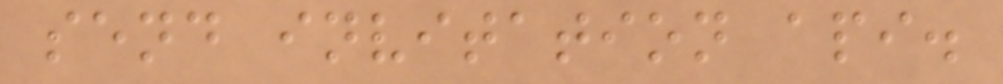send invitation api.
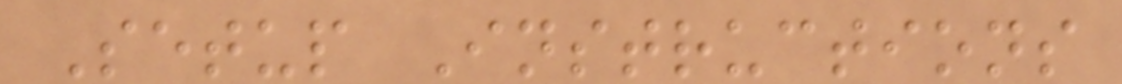Setup Instructions
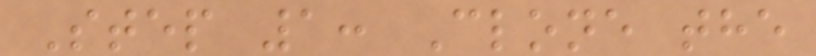Step 1: Clone the
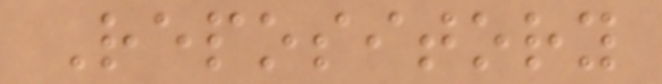Repository
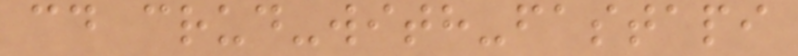cd crud-with-fastapi
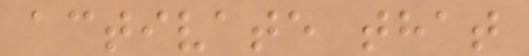activate that
